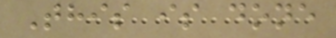This is done
